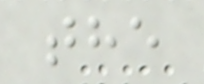the
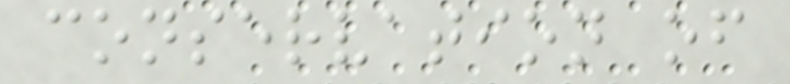conservation of
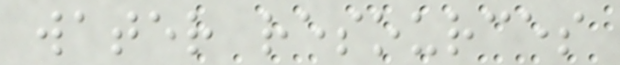water resources
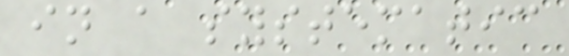in a systematic
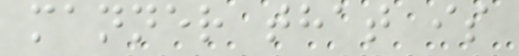manner that is
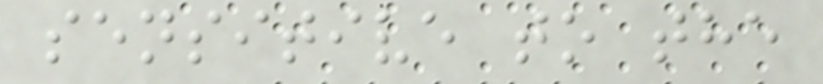sensitive to the
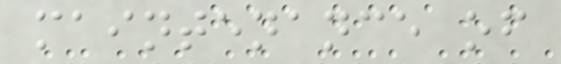maintenance of
